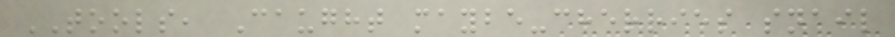TOOLS, Caught maybe-cherries snail
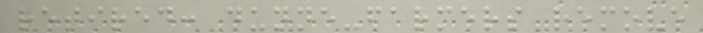retired: dunne-farmers remove
